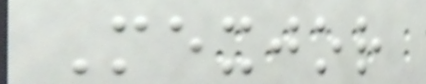Mexjor
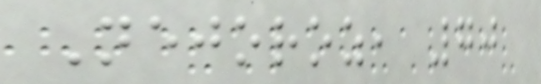Nejoroz, 70
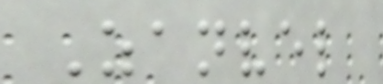Zanvel
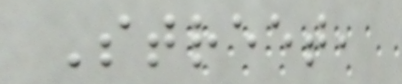Street,
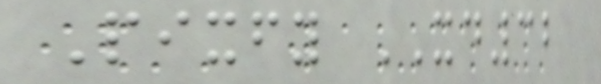Pixfy XD32
